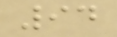94
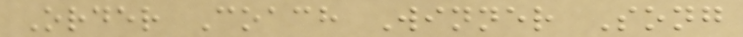Order Coach Winner Song
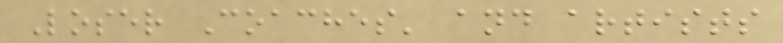Loser Coaches' and artists
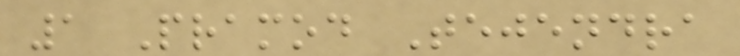1 Pramod Tejendra
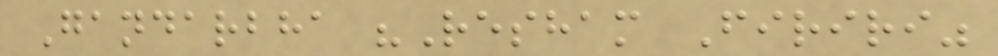Gandarbha "Resham Firiri"
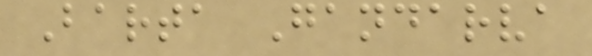Barta Gandarva
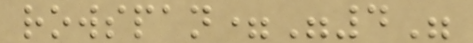rowspan="4"
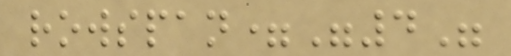rowspan="4"
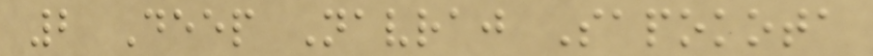2 Deep Navraj Sapokota
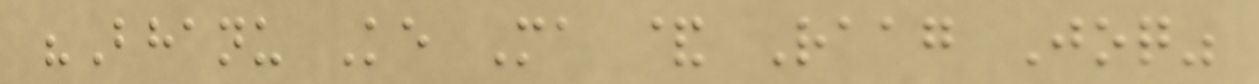"Bhanu Ke Ma & Raag Joq"
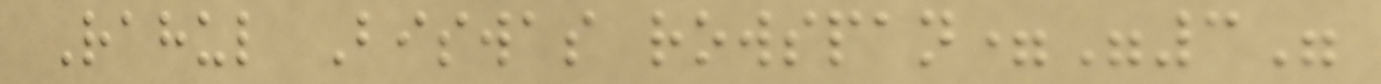Rahul Biswas rowspan="3"
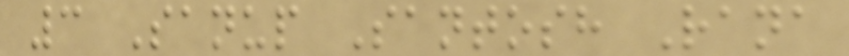3 Sanup Santosh Rana
